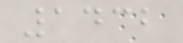1432
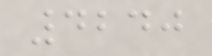4240
